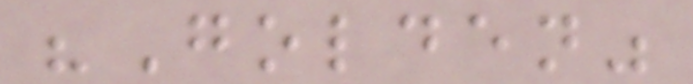"Golden"
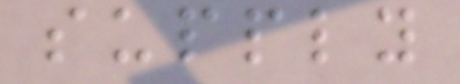supply
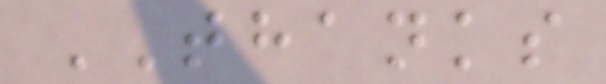THANKS
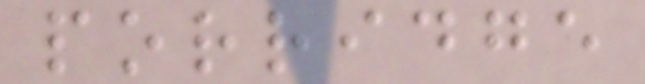porridge
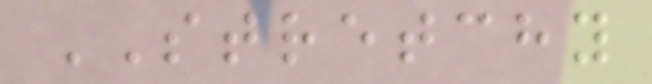STRETCHY
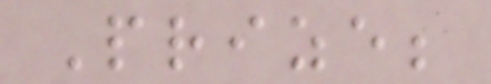Prize;
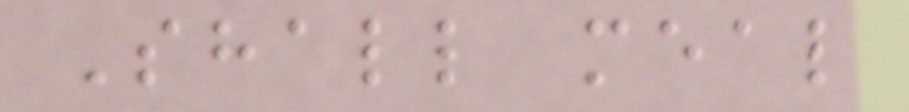Shall meal
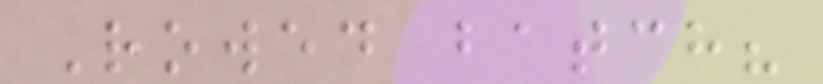Rowed batch?
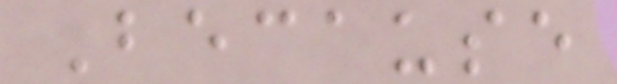Because
